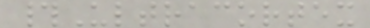#Ultracortex
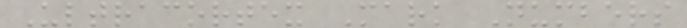Ultracortex Mark Numbers
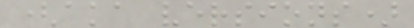(aka versions)
